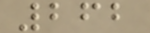262
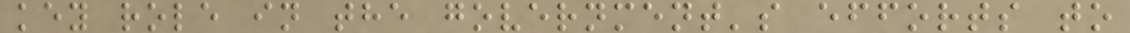key role in the government's efforts to
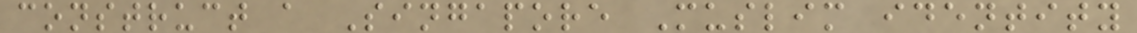construct a Singapore Muslim identity
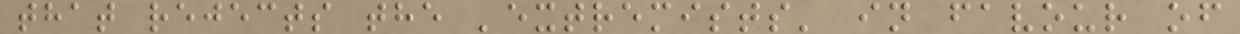that rejects the 'extremists' in favour of
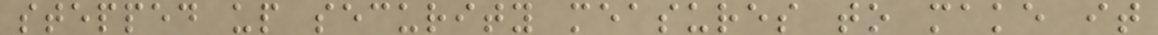stepped up security measures to make it
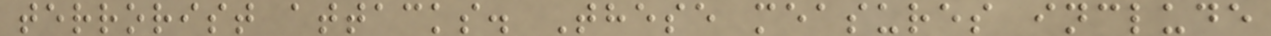terrorist attacks. These measures include
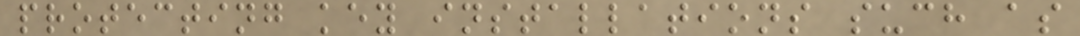protecting key installations such as
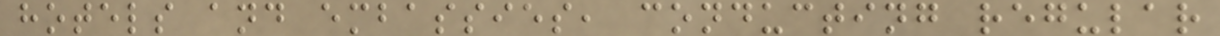hotels and embassies, conducting regular
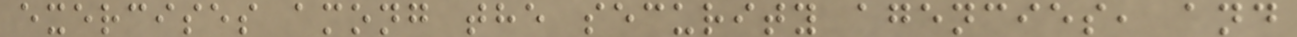exercises among the security agencies, and
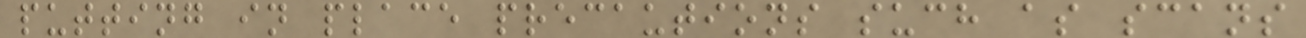putting in place precautions such as scans
